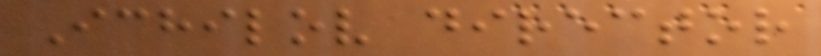Ichilov director
